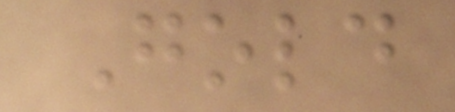Gold
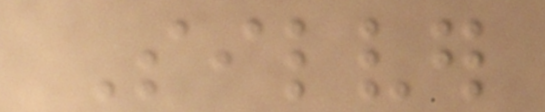Silver
